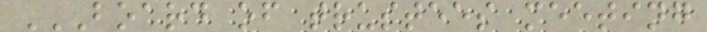BOARD OF TRUSTEES MEETING
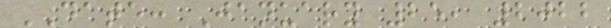DATE: January 25, 2022
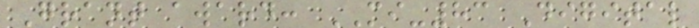Grant award: MI-83 Digital
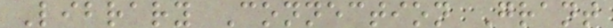Library Connection Grant
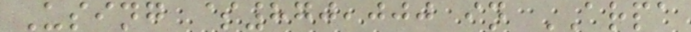Using $870,000 in ARPA
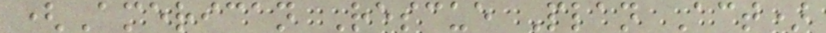(American Rescue Plan Act)
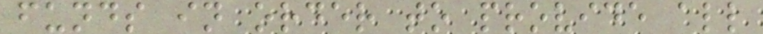funds in order to provide all
